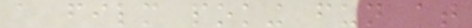a film poking fun at
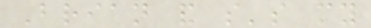Brian and so's my
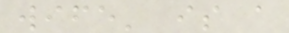wife' is a
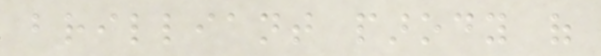brilliant parody of
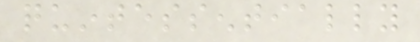quintessentially
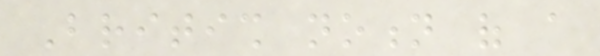British notion of a
